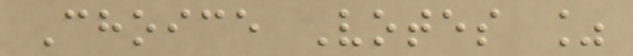Choice Votes %
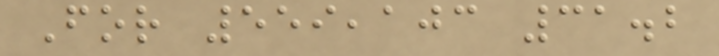For 559,103 31.2
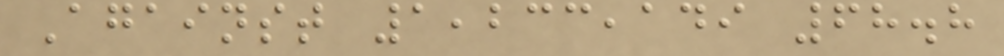Against 1,233,149 68.8
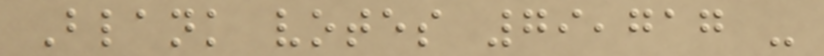Blank votes 79,717 -
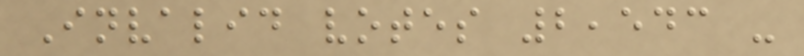Invalid votes 2,543 -
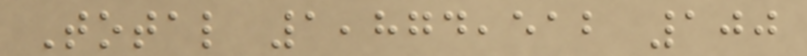Total 1,874,512 100
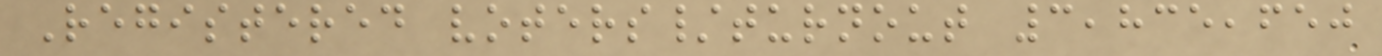Registered voters/turnout 3,835,650
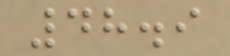48.9
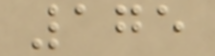175
